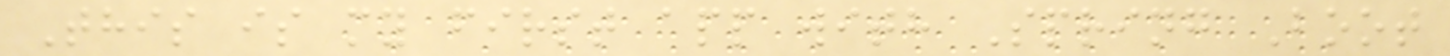This is my first app with Spring Boot
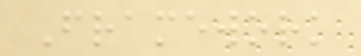Framework
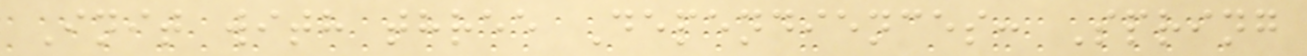Init with three Dependiences: Spring
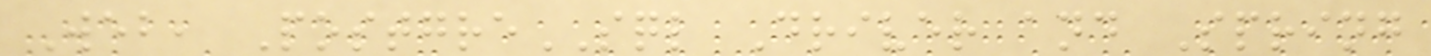Web, PostgreSQL Driver and Spring
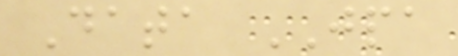Data JPA
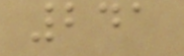241
